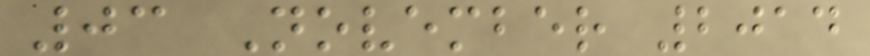03 November 2014
